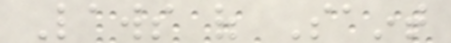Laws of Saint
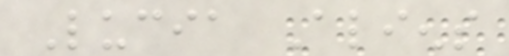Lucia Aliens
